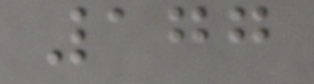177
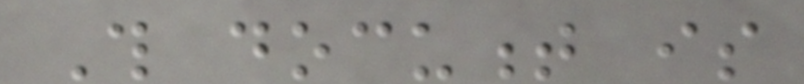This document is
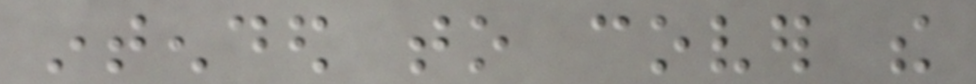intended to cover the
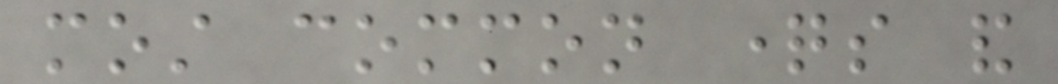most common questions and
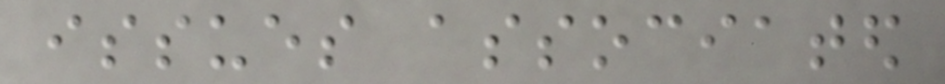issues associated
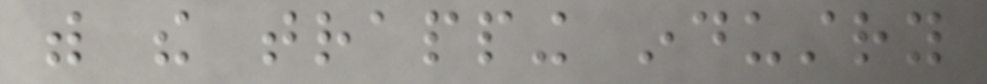with the trapping industry
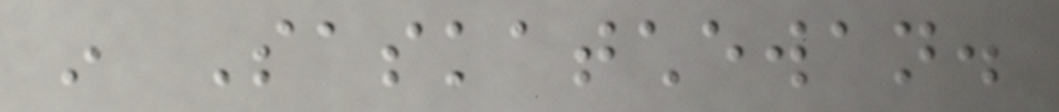in Saskatchewan.
